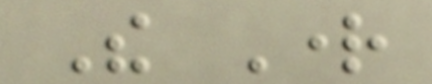The Right
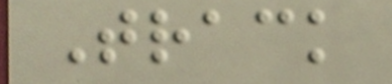Track
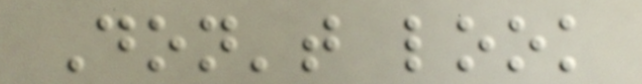Don't look
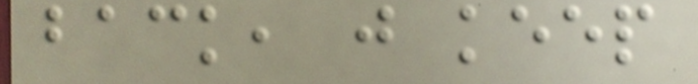back, just keep
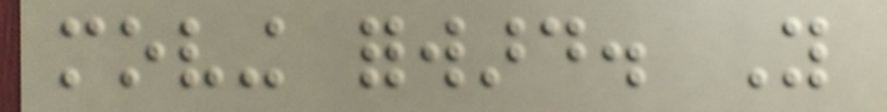moving forward. You
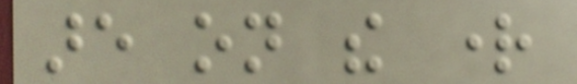are on the right
